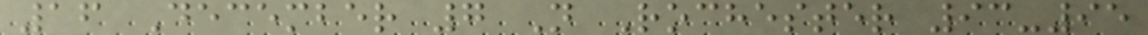16 December 7 N Rochester 93-95
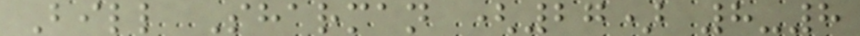Bill Sharman (27) 8-8
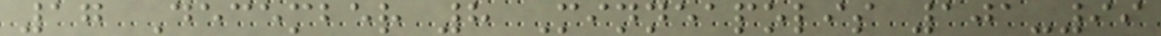17 December 8 Minneapolis 101-99
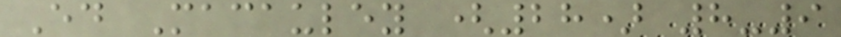Ed Macauley (28) 8-9
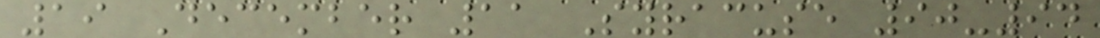19 December 11 Syracuse 90-94
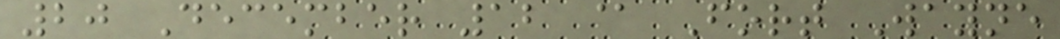20 December 12 @ Fort Wayne
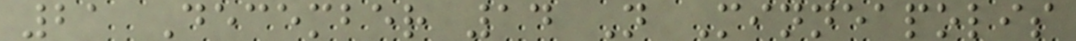21 December 14 N Minneapolis
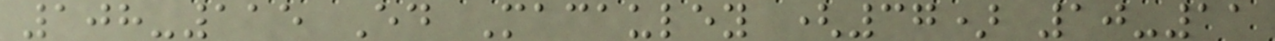108-115 Ed Macauley (37) 10-11
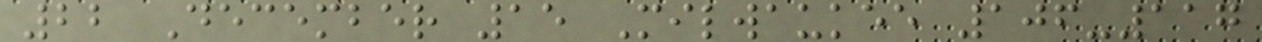22 December 15 Milwaukee 106-117
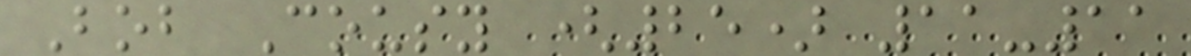Bob Cousy (25) 11-11
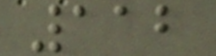112
